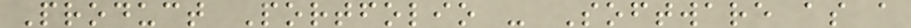Product Portfolio - Software as a
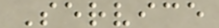Service
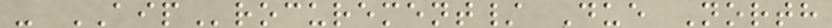- AIProcurement/ Due North
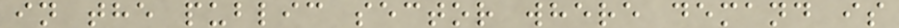in the public sector where demand is
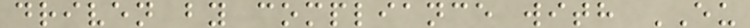driven by compliance with EU
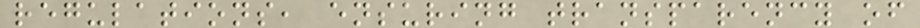regulations, ensuring transparency of
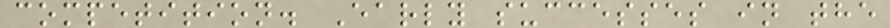competition. Early successes in the
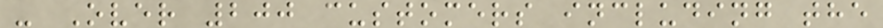- Over 200 customers including the
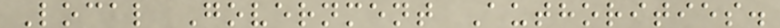Local Government Authorities.
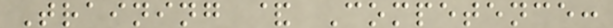Training & Competence:
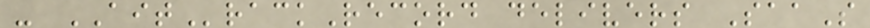- AITrackRecord delivers SaaS
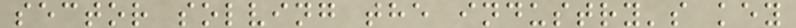sector solving the industry's key
